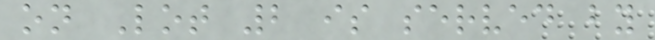on Lot 2 is served by
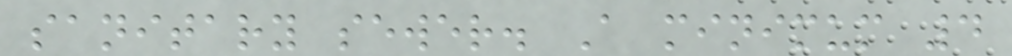sanitary sewer. A minimum 4
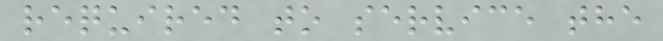required to service the
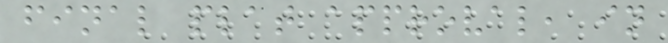final plat approval, in
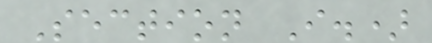Section I.)
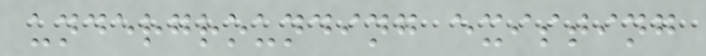undergrounding existing
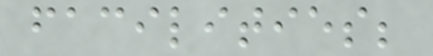facilities;
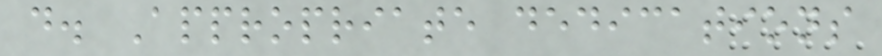d. Appropriate dedications
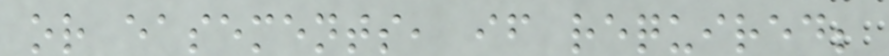or easements, if required;
